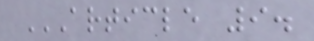ARTICLE 9.
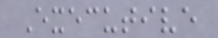Executive
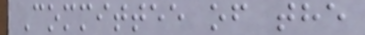Committee of the
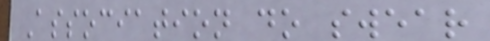Association do swear
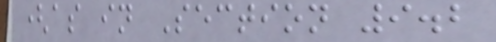(as in Section 9.2
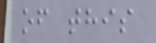of this
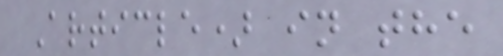Article) in the
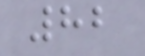82
